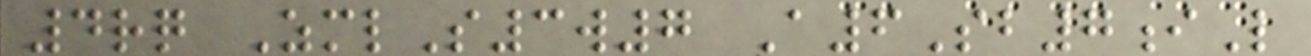4rq ZmlS3w7 A6Sb7iL
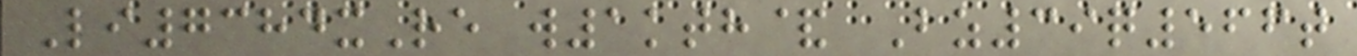Li7384xRe w1kth& Bz39q566t
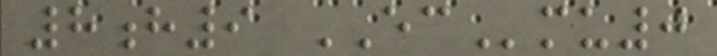8h9 ECmu0
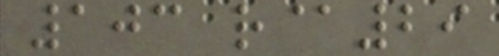103 r@29
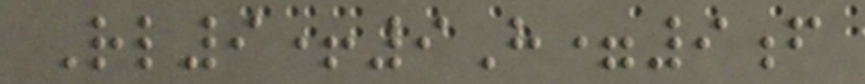Rl9+9H=9f
